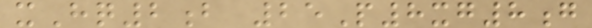xHq2b 25P8xg8g
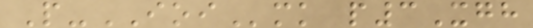P-IOImk p3Xgh
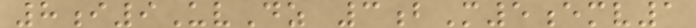8i9UvDz 3bM5emv1
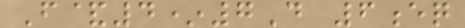F&4*7D 6eq
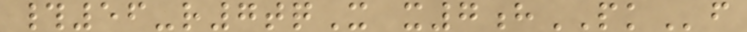#56-r7tqX x7hPKf
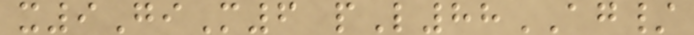x9GiM6 pL88AG/
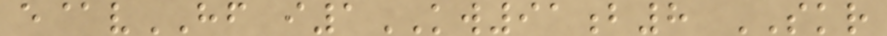e@vHF i1KW91b8 SKR
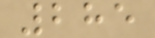285
